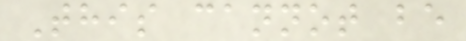This cannot be
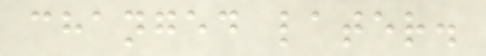changed later.
